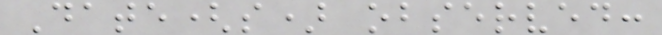Date(s) observed:
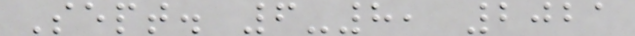Sept. 6-8, 2021
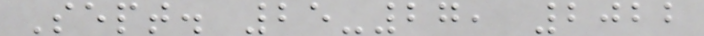Sept. 25-27, 2022
